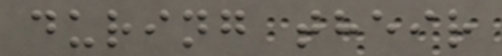during their
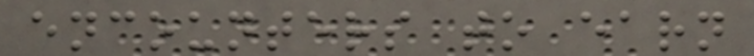encounters to earn
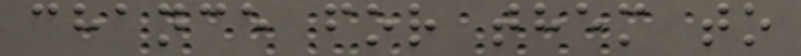chance for them to
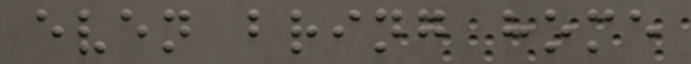even bring home
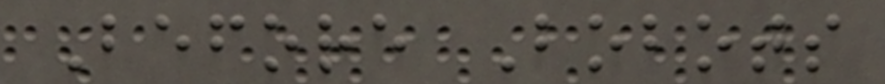Before Bobots
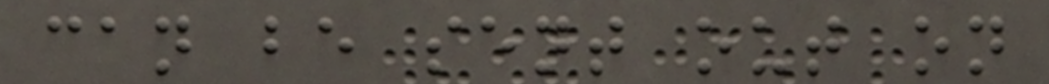can be sent out on
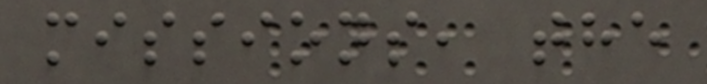missions, the
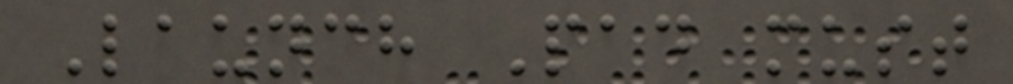Launch Pad must
